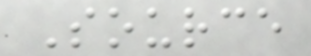Source
